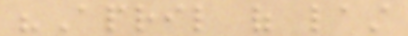"April of last
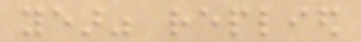year" replied
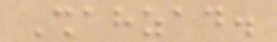Shahzad.
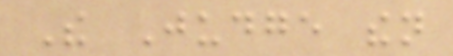The Judge then
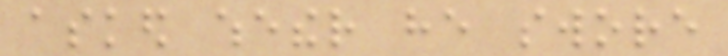asked whether he swore
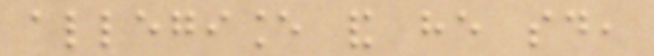allegiance and he said,
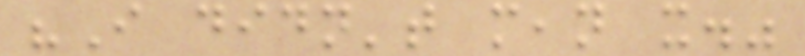"I didn't mean it."
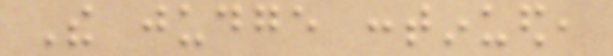The judge continued,
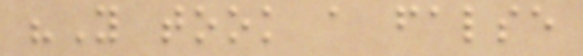"You took a false
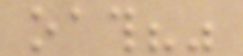oath?"
